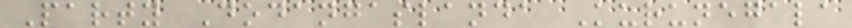Party Dodangaslanda Kurunegala
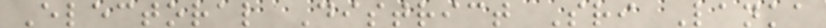Electoral District Sri Lanka
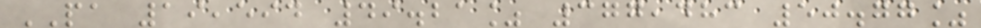PA 19,594 49.21% 377,483 50.77%
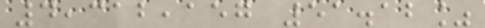4,312,157 51.12%
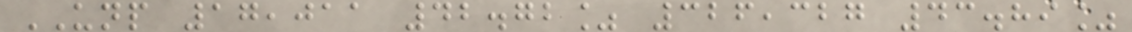UNP 17,011 42.72% 326,327 43.89%
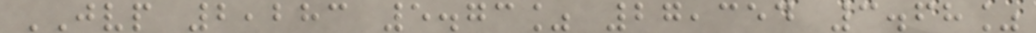JVP 2,283 5.73% 27,354 3.68%
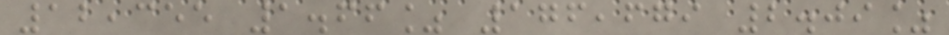12,355 1.66% 176,679 2.09%
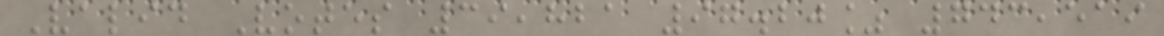Valid Votes 39,821 97.20% 743,519
